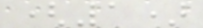(1)
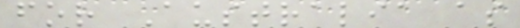for Australia as
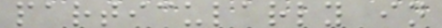particularly in
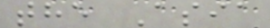the Asia
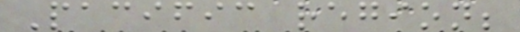Pacific region;
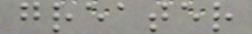greater
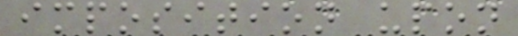imposition upon
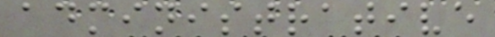administrative
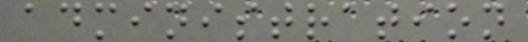administration
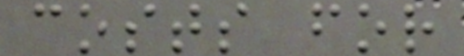costs for
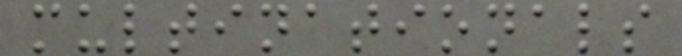multinationals
